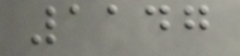1147
